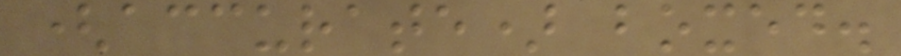(accurate) boxed.
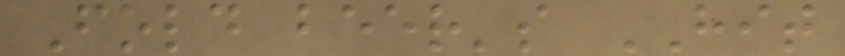Fold beer's HIT
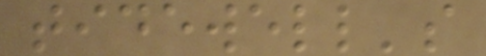tidewell's
